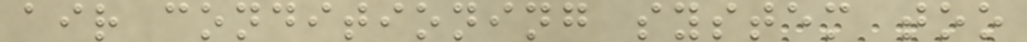air conditioning system too
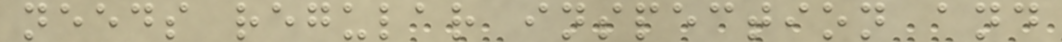needs regular inspection and
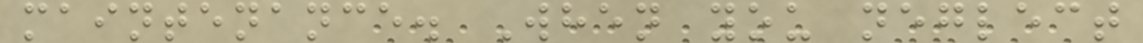maintenance. When you neglect
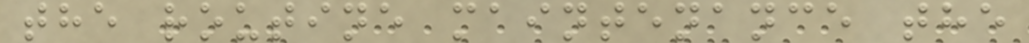the routine maintenance the
